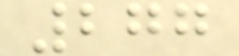277
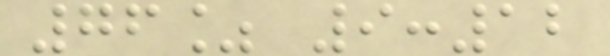76% 9:12
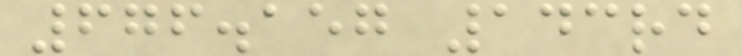676.157 143rd
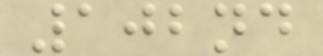102nd
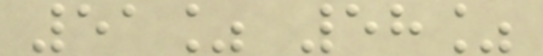51% 58%
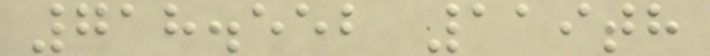718.552 119th
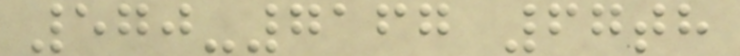570-7167 67th
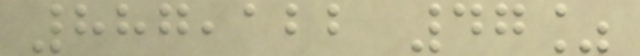887,122 47%
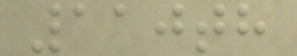110th
